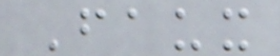Faux
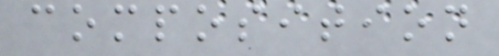composition
